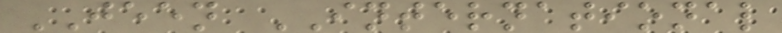JEEN INTERNATIONAL
